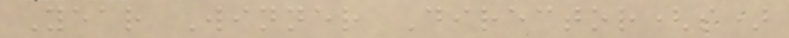Year Winner Director(s)
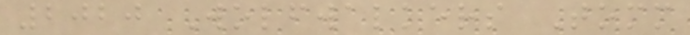2020 Wolfwalkers Tomm
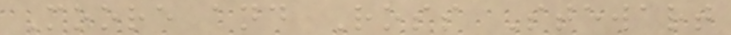Moore and Ross Stewart
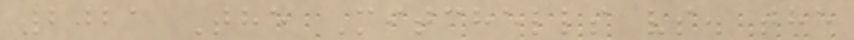2021 The Mitchells vs. the
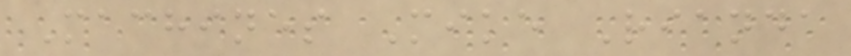Machines Mike Rianda
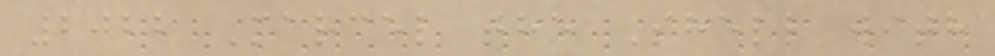2022 Marcel the Shell with
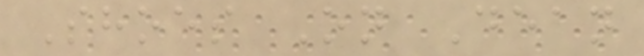Shoes On Dean
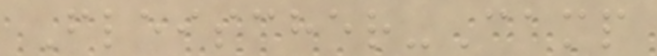Fleischer-Camp
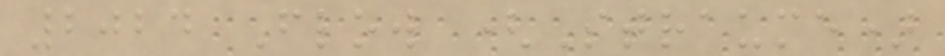2024 Flow (Straume)
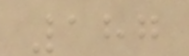187
